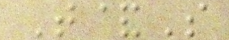T&S
